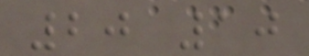20 10
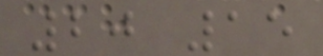20 15
